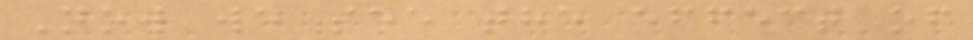Now we see the effect of
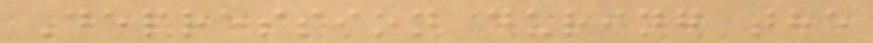Depression during the
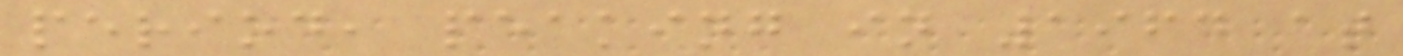period, peaking in 1964 at
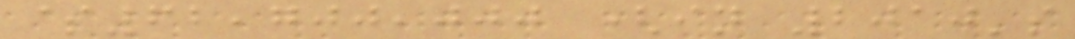$62,700,000 (in 2010's
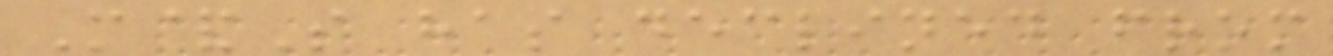M&S has declined from
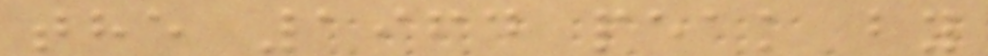the 1964 peak by
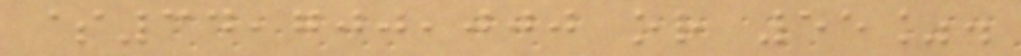$34,700,000 or 55%.
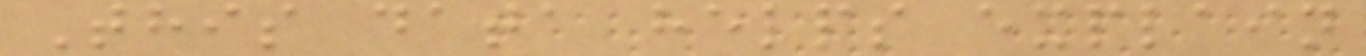This data helps explain
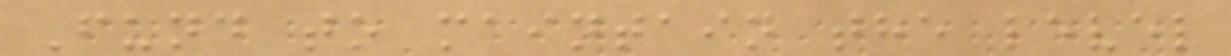Fund to maintain the level
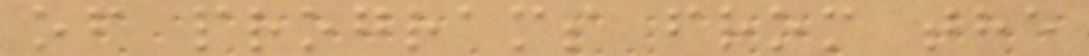of programs from the
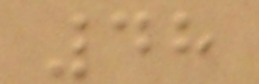48
